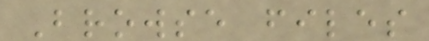Browse files
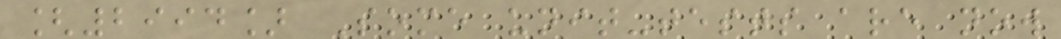[2994] Some unit-tests are now
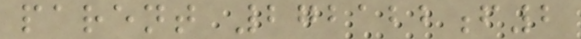parent 272122f2
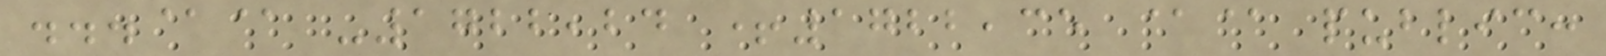...@@ -1722,24 +1722,35 @@ public:
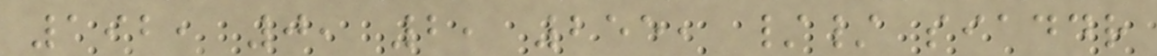192, 0, 2, 255, // siaddr
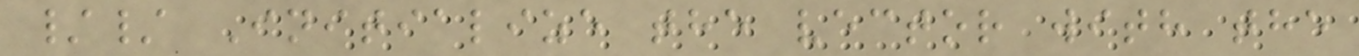// Initialize the vector with the
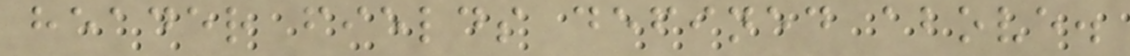header fields defined above.
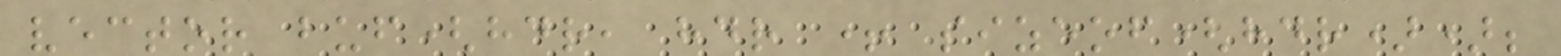vector buf(hdr, hdr + sizeof(hdr));
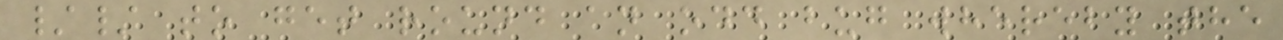// to get round an odd bug whereby the
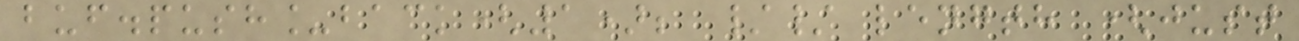buf.push_back(1); // length (just
